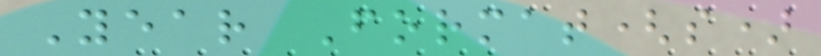Year Format(s)
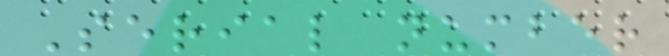Serial number
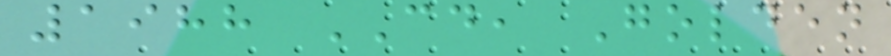1988 CD, Golden
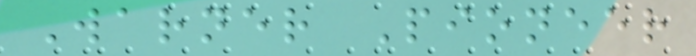Warner Pioneer
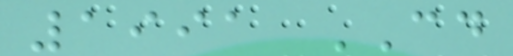1991 CD
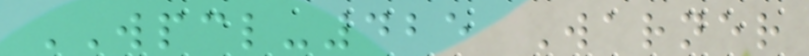WPCL-425 Warner
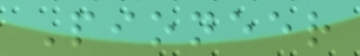Pioneer
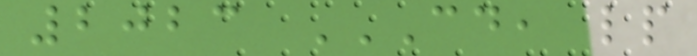2023 CD, LP
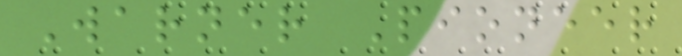Warner Pioneer
